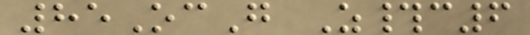85OcG Z#c6
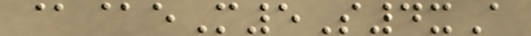@@eM5S4xA
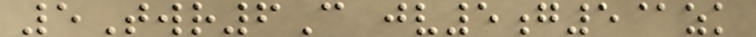5Twr6C jv5g5@zk
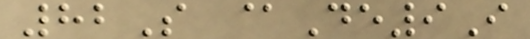82S @De9I
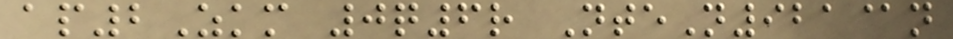ap2Zkm 0q6r NteN921@n
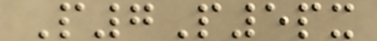P7P5px
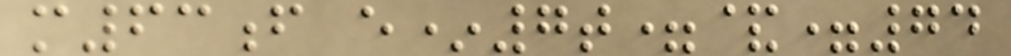m63f e*7t=&=74
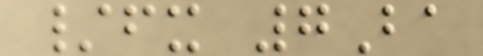/fx 7Ba
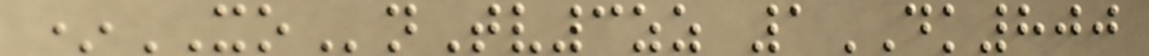*XOnTv3zz 1DK800
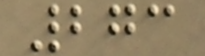273
